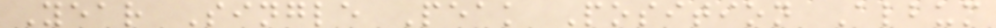Year Single Peak Position Album
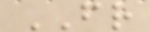FR
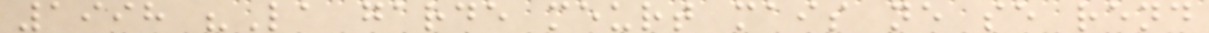1998 "La garde meurt mais ne se rend
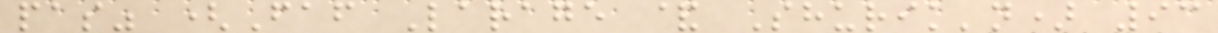pas" (Faf Larage & Shurik'n) 93
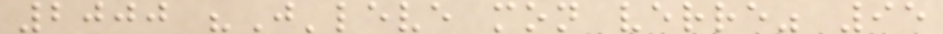2000 "J'leve mon verre" 95
